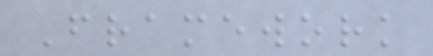Framework
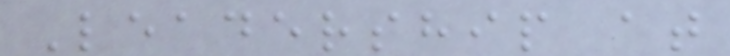Leadership at
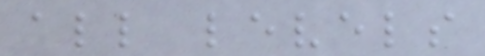all levels
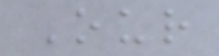Our
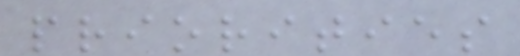priorities
